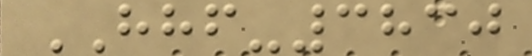HHF-3830
